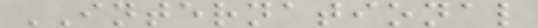INTERNATIONAL
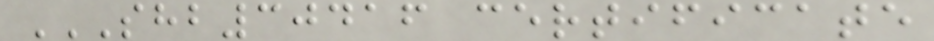SHB30416 CERTIFICATE
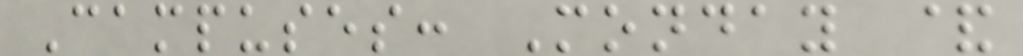Campuses: Monday &
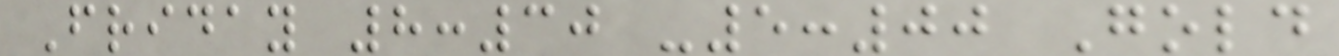Friday 8:30 -5:00 Gold
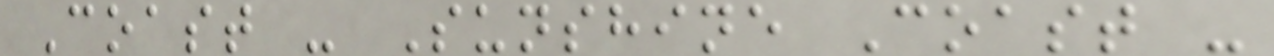Coast - Sunshine Coast -
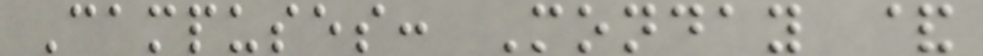Campuses: Monday &
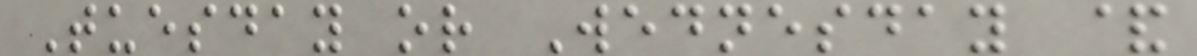Tuesday or Wednesday &
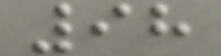98
